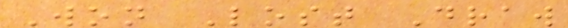Won Lost Draw
